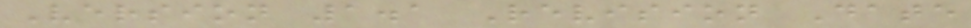Version 1.1 Revision Date
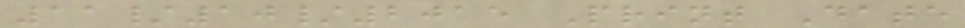11/10/2015 Print Date
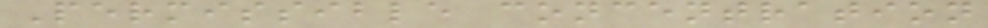Permissible concentration
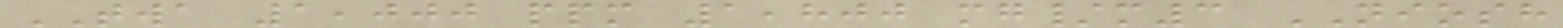TWA 1,000 ppm 1,800 mg/m3 NIOSH
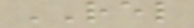REL
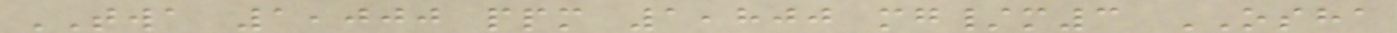TWA 1,000 ppm 1,800 mg/m3 OSHA
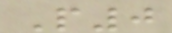P0
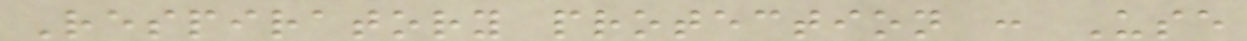Respiratory protection : Use
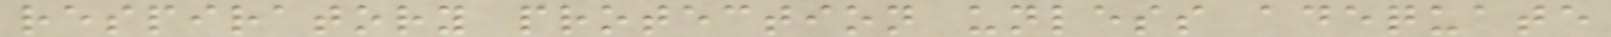respiratory protection unless adequate
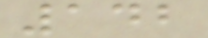142
